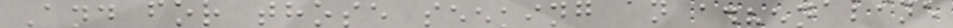And for those seeking an adrenaline
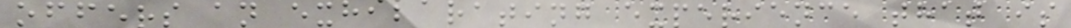offers an exhilarating experience that is
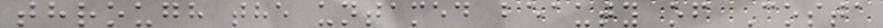through the untamed beauty of Costa
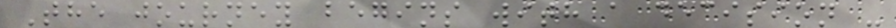The journey begins with a decision -
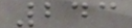243
